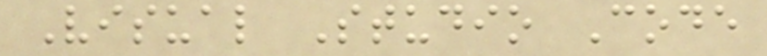Visual Studio Code
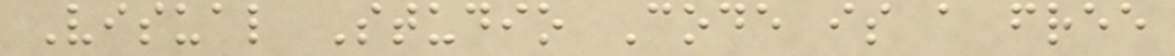Visual Studio Code is a free
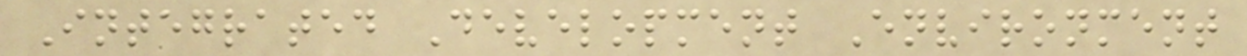Integrated Development Environment
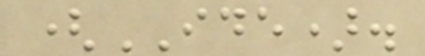(IDE).
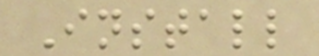Install
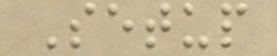Setup
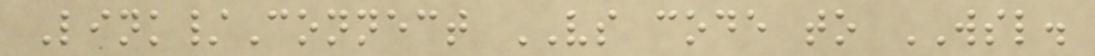Link/Connect VS code to WSL.
